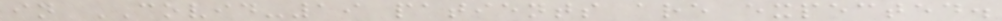in COVID-19 patients are expected.
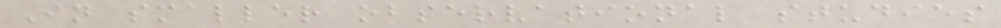In smaller observational studies
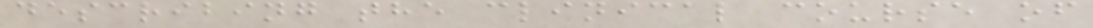describing the clinical course of
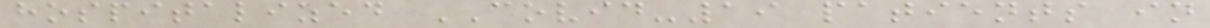hospitalized COVID-19 patients in
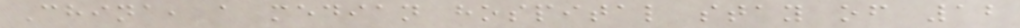China, a median hospital stay of 12
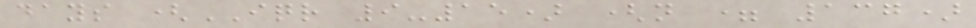days (IQR 9-15) (n = 137)
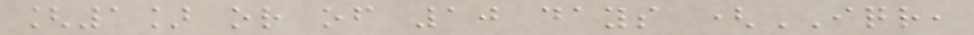[1] or of 10 days (IQR,
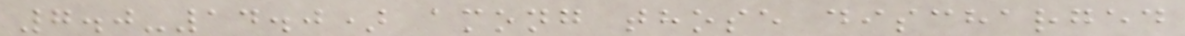7.0-14.0) among those discharged
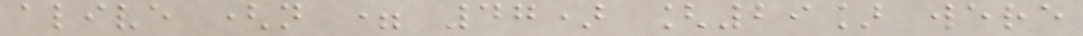alive (n = 47) [29] were
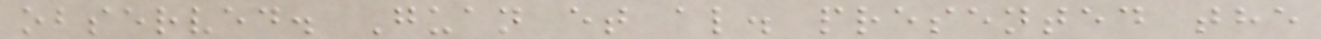observed. Guan et al. presented the
